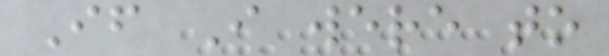If I were to
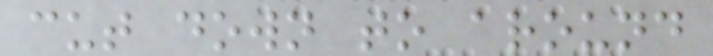cut down to around
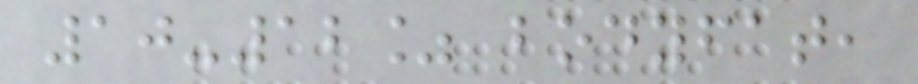10-12% bodyfat,
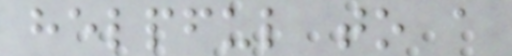helpful to a
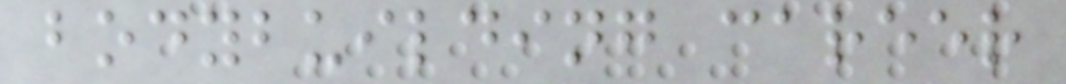bodybuilding career
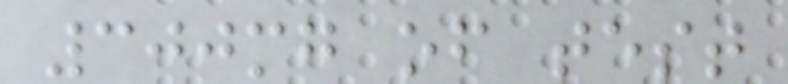300mg of test
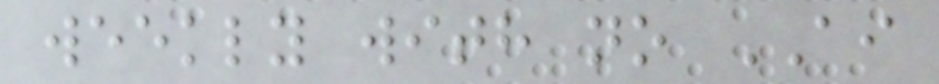weekly with no AI
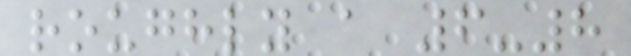roughly a 6-8
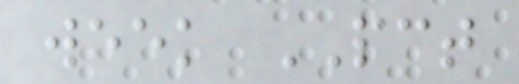week PCT
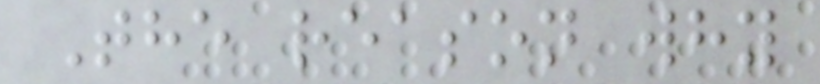The reason why
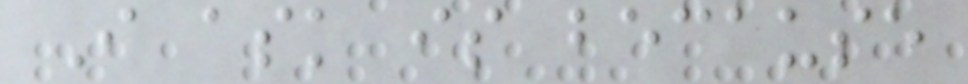I ask is because
